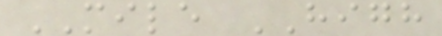MILE HIGH
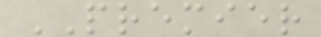PREMIER
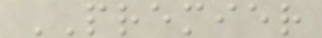PREMIER
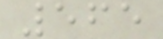565
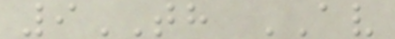9TH AV
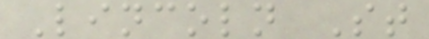Lincoln St
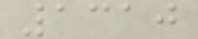1310
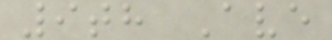9th Ave
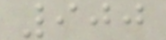900
